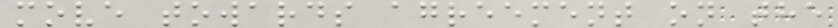move towards agreement on the
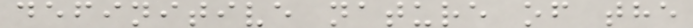definitive nature of the
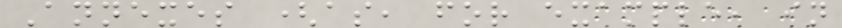Annexes (as, for example, in
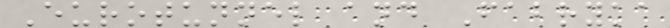Eurotunnel and Fabryka
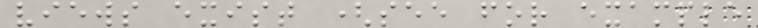views exist (see for example
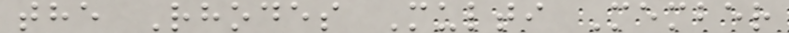the Rhodes Multi Member
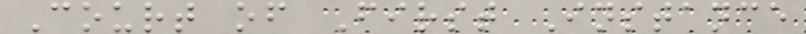Court of First Instance
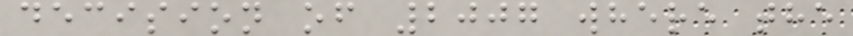decision of 2007 where the
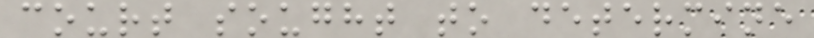court sought to determine
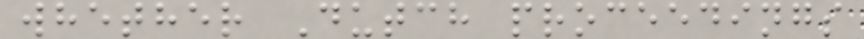whether Dutch proceedings
